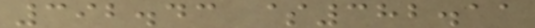392.43 $382.11
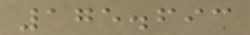175.693
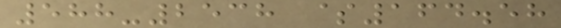588-2538 $164.58
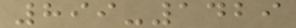899-1429
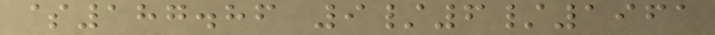$187.86 9/6/1961
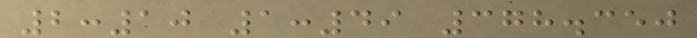2:10 1:49 378.350
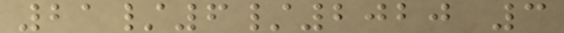21/6/2020 3
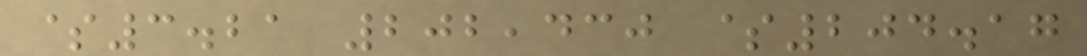$3.21 202,430 $204.17
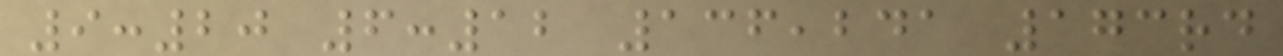9:20 6:12 136,241 173rd
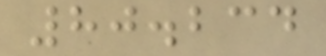80.234
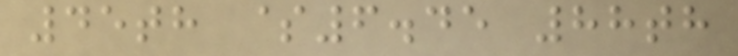45th $6.45 88th
